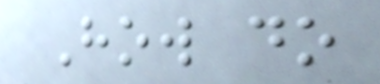How do
